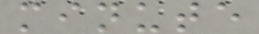minute
